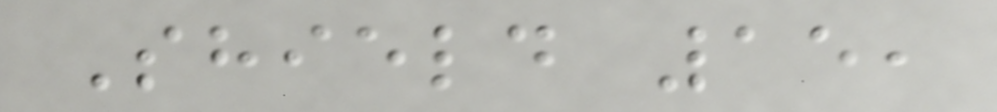Shield 15,
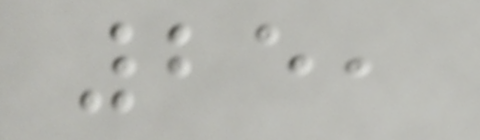25,
